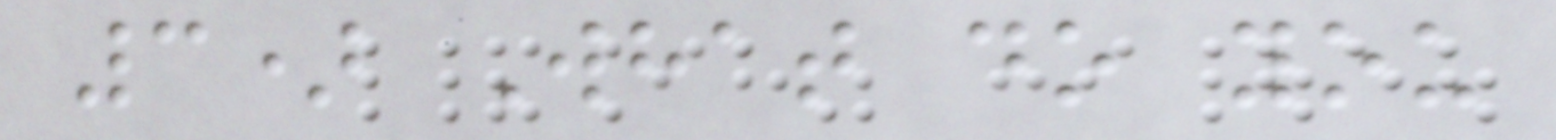3) What do you
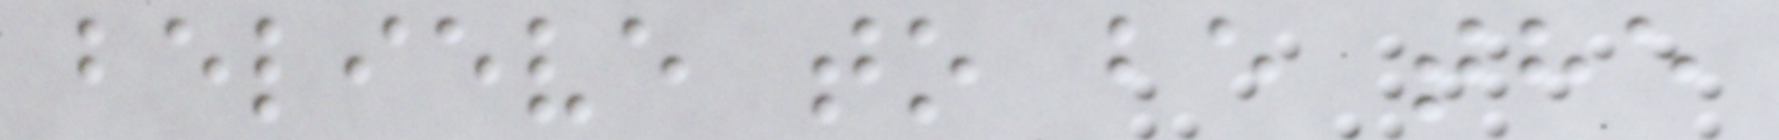believe to be the
